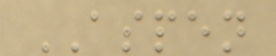ASPEN
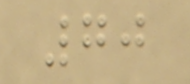70
